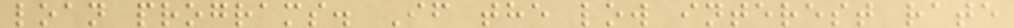loan programs. If the low interest rate
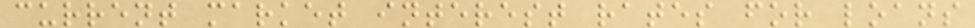current market interest rates for loans
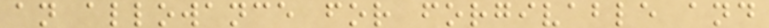an allowance for forgivable and
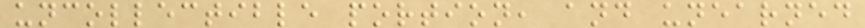uncollectible portion, and unearned
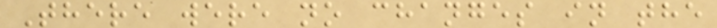There were no changes in the
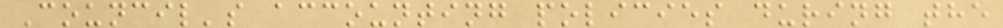Council's accounting policies during the
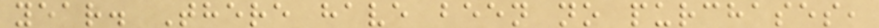year. There have been no purchases,
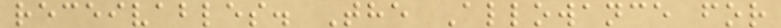receivables. The Allowance for
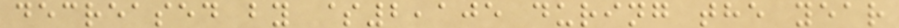decreased by $2,105 during the year
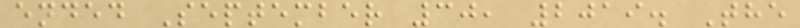ended September 30, 2019. The
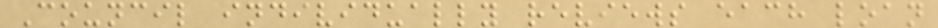Council individually reviews each loan
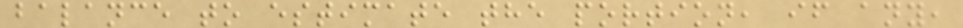balance to estimate the portion, if any,
